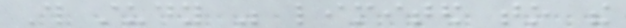This study was limited to the
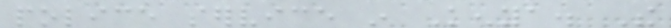police service in Kenya. The
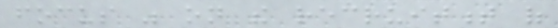focus was on the recruitment of
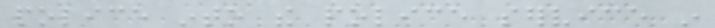police into the police service in
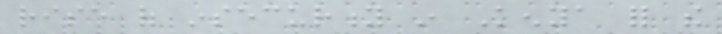rise of insecurity in Kenya for the
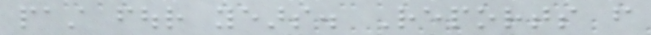past four years. Reports from
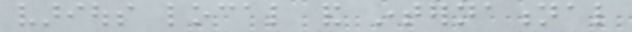various local and international
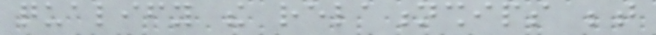qualify the relationships between
